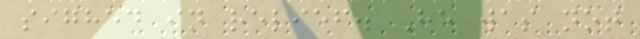sighed in relief. He was not
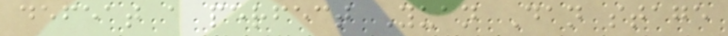defeat a perfect Yuan Dan stage
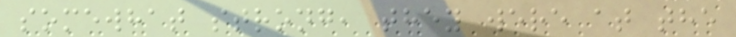somewhat strong, they were at the
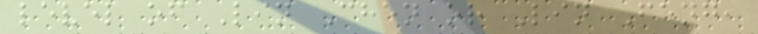level of Lin Chen or Lin Feng,
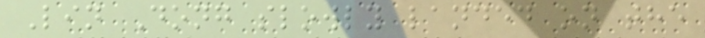Lin Dong slowly landed on the
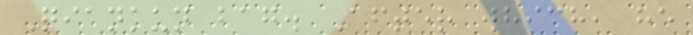Qiankun bag. After which, he
